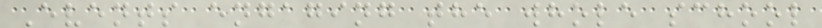Events engaging the whole school
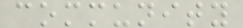community
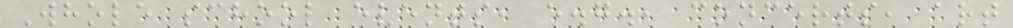Whole school events, e.g., concerts, art
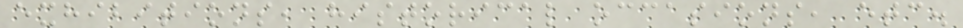exhibitions, historical occasions, etc.
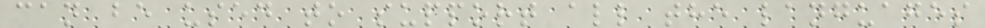can be used to support all the languages
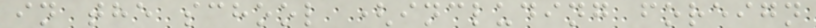in the school (including foreign
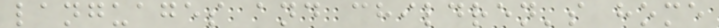languages and children's home
